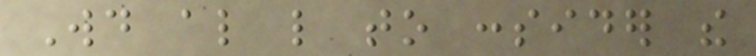Would also like to consider the
